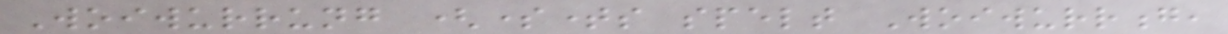Woiwurrung (sometimes spelt Woiwurrong,
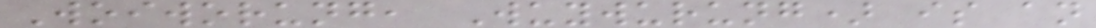Woiworung, Wuywurung) is an
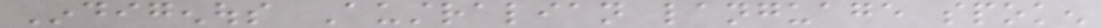Indigenous Australian language spoken
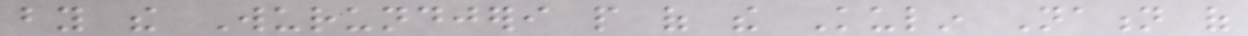by the Wurundjeri people of the Kulin Nation of
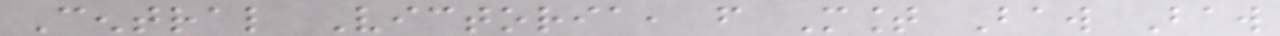Central Victoria, from Mount Baw Baw
